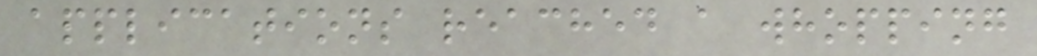applications reached a whopping
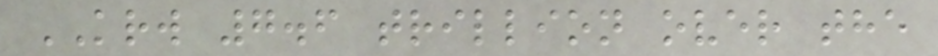KRW 7.6 trillion over the
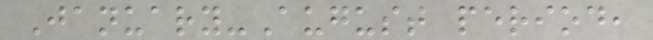January-August period,
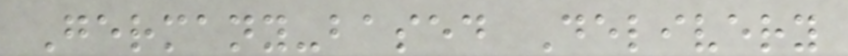Germany-based Delivery
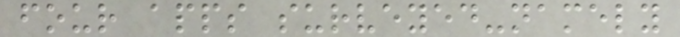four apps surveyed-namely
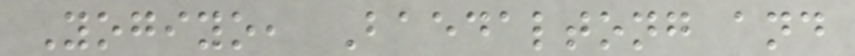Yogiyo, Baedaltong and
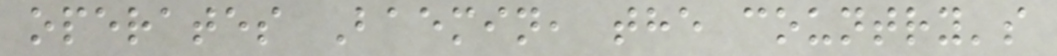operates Baemin, the country's
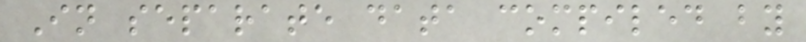In separate data compiled by
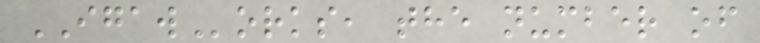IGAWorks, the number of
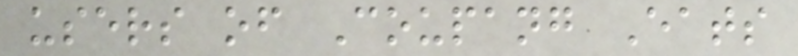users of Coupang Eats
